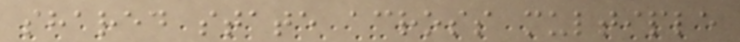shared state across multiple
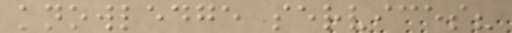knowledge services?
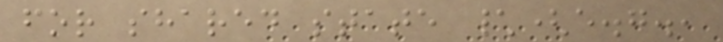for shared state \(e.g.,
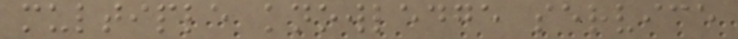multiple knowledge service
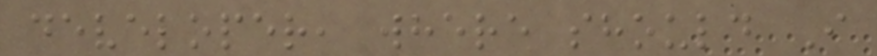developer, where should I
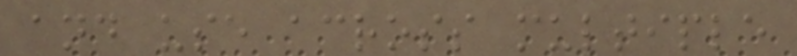and use across multiple
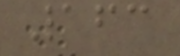163
